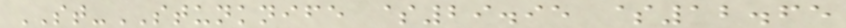ST-STUNKNIFE $29.95 $12.65
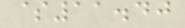$11.40
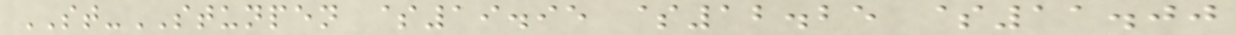ST-STUNPEN $19.95 $12.25 $11.00
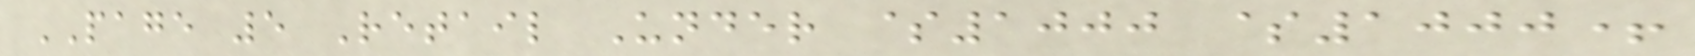PAGE 5 Retail Under $1000 $1000+
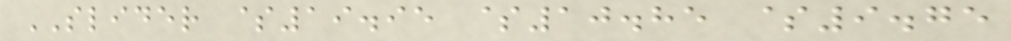SLIDER $19.95 $10.85 $9.75
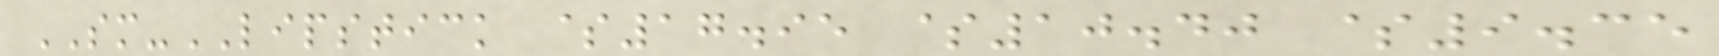SM-LIPSTICK $17.95 $10.40 $9.35
